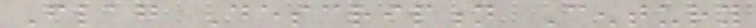Flag Description Century
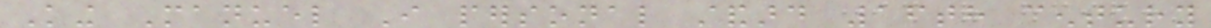King Manuel I personal standard 16th century
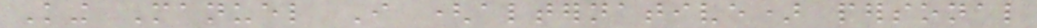King Manuel I (alternative) personal
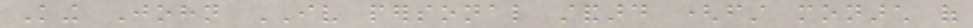King John IV personal standard (first monarch of
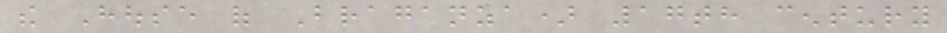the House of Braganza) 17th century
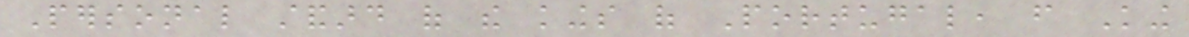Personal standard of the kings of Portugal, from King
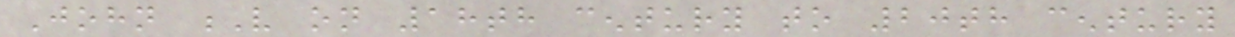John V on 18th century to 20th century
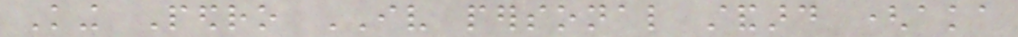King Pedro IV personal standard (aka
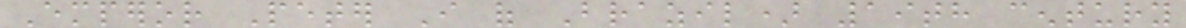Emperor Peter I of Brazil) 19th century
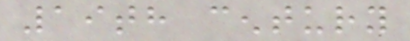19th century
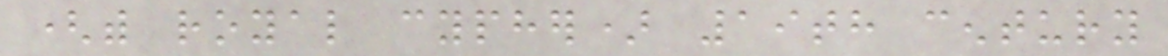(with royal cypher) 19th century
